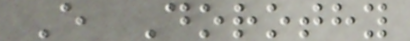E Dorothy
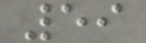59
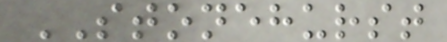STONEHURST
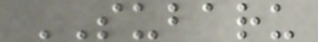SUBARU
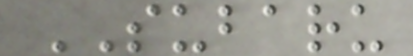SUBARU
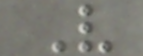V
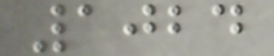1024
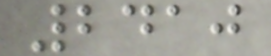2410
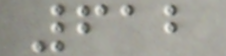612
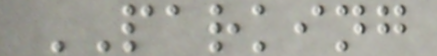PARKING
